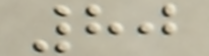80
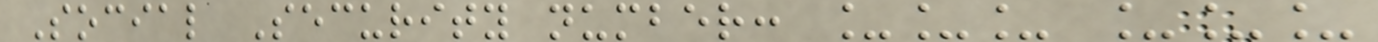Social Security number: ___ ___
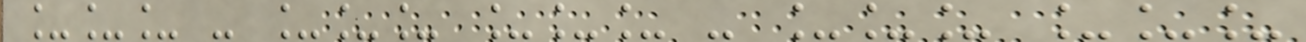___ - ___ ___ - ___ ___
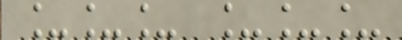___ ___
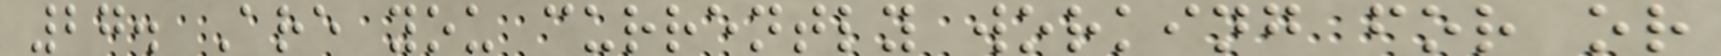27. Are you currently working for or
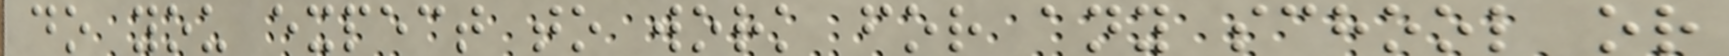do you expect to work for any school or
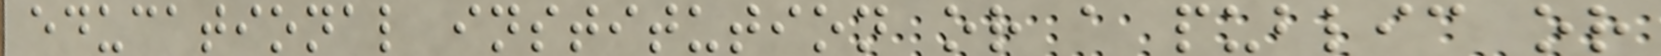educational institution or a public or
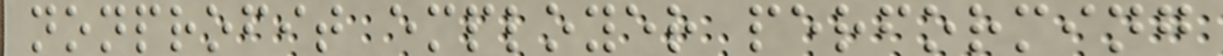nonprofit employer performing
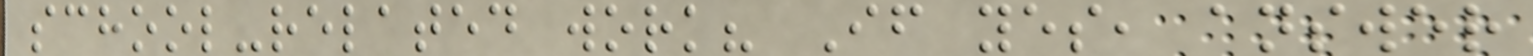school-related work? If yes, answer
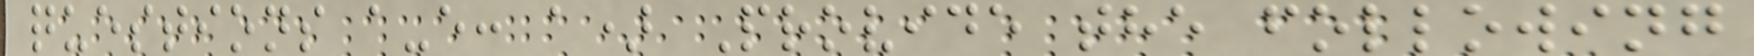questions a-e: a) Provide the following
